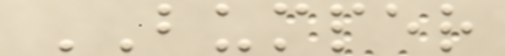BUMPER
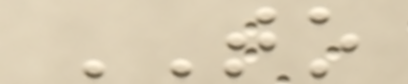TO
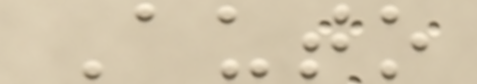Auto
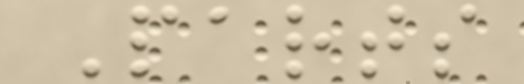Parts
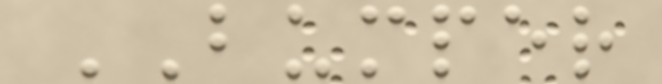BUMPER
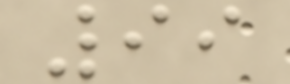99
